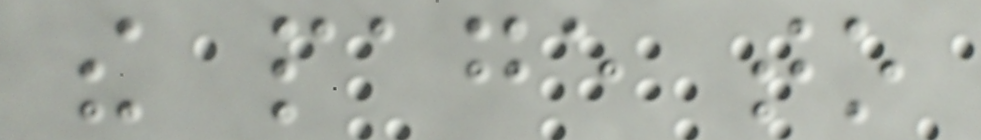the page to
